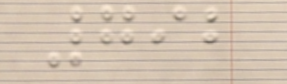792
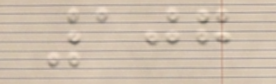107
